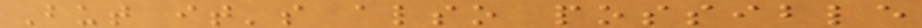But it's also possible
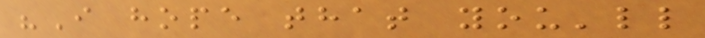"I hope that you'll
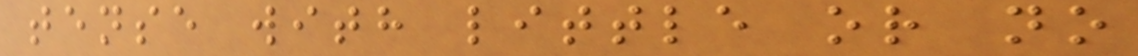tense with little or no
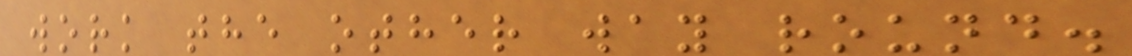work the other way round.
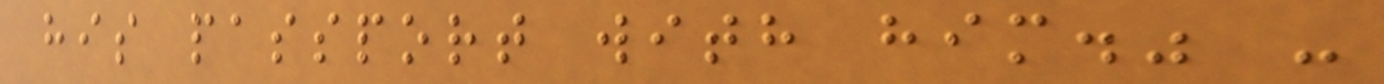his passport with him." -
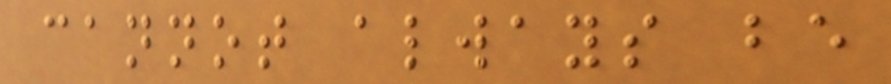cannot always be
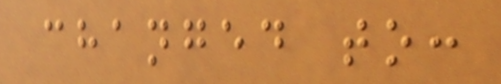changed to:
